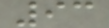93
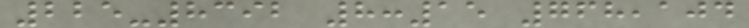225-8392 8:15 768,104
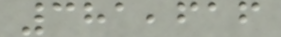381,616
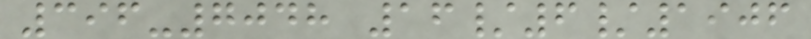396-7048 16/6/1906
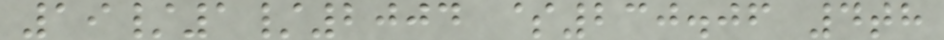19/1/2004 $230.06 4th
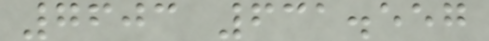7603 631.557
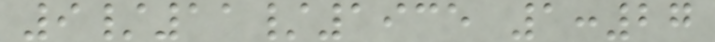9/11/1935 1:27
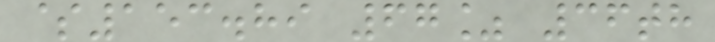$153.89 67% 36th
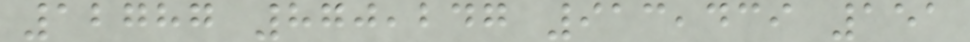12787 870,247 913,439 151
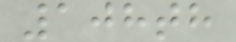108th
